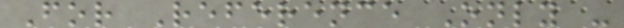For Reference Only -
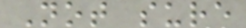Not sure
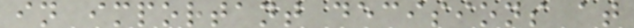in important decisions at
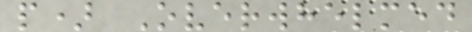p) Overwhelmed
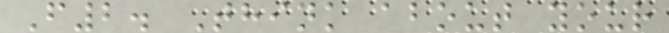F2. Think about your
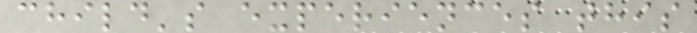child's experiences this
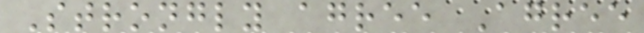Strongly agree Agree
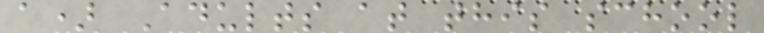a) Adults at this school
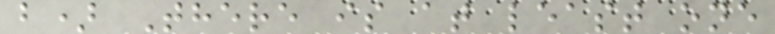b) There is at least one
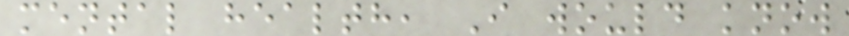mental health, I would know
